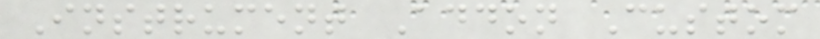Instrument Addon Custom
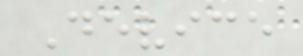Device
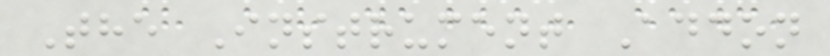The Instrument Addon
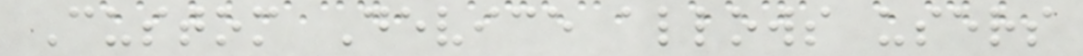Custom Device allows users
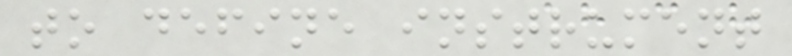to define instrument
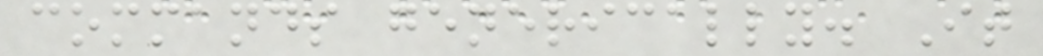commands generically. It
